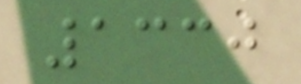1330
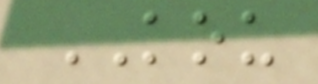KOU
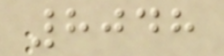8048
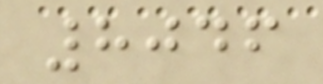8046
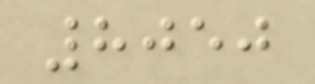8050
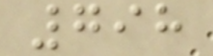798
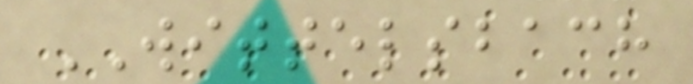WITTELSBACH
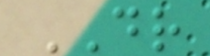DR
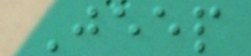Jeep
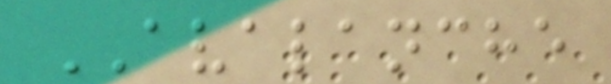AVALANCHE
